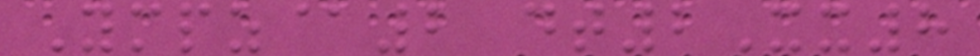Ympz@2 dt2Xx8
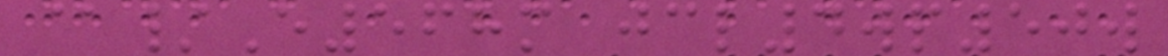@/E568m jcl4wp50w
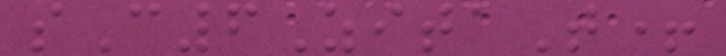sC6ZitaT+
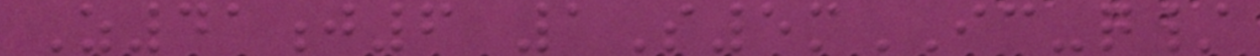Z41j6 1S5mIC-q/
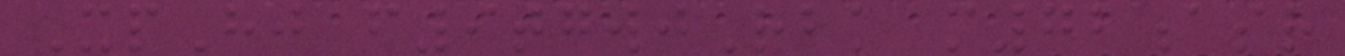XpHj f9tgwjRbk m72asr
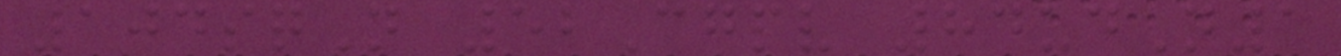104sqN 52Cgpv 84udN1
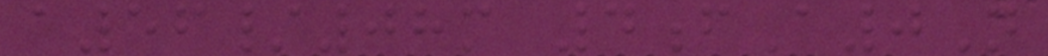a56/08m 4fA0N
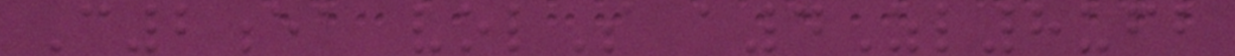C2ea volS a4Zl8ufb
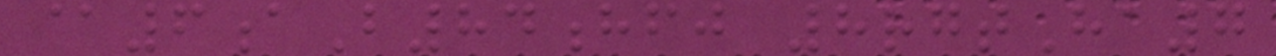@6aB84hfj 8rgtHa7
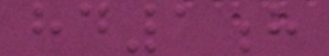hd1h
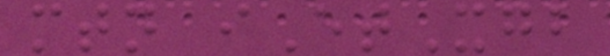mtn iEtXgb
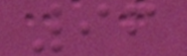96
